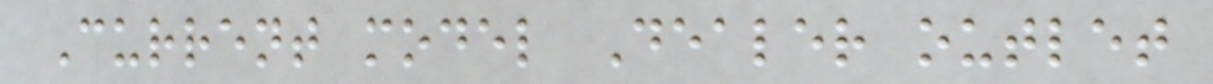Current model Dealer outlet
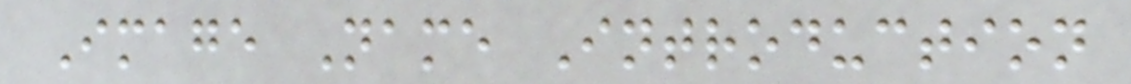Image Name Introduction
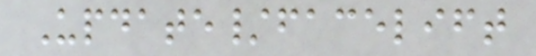Update/facelift
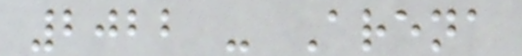2022 - Arena
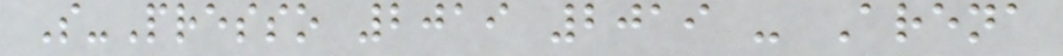S-Presso 2019 2019 - Arena
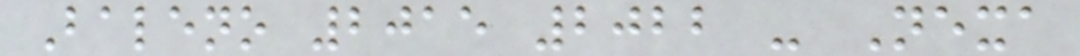Baleno 2015 2022 - Nexa
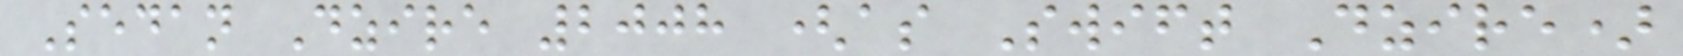Sedan Dzire 2008 (as Swift Dzire)
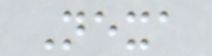Nexa
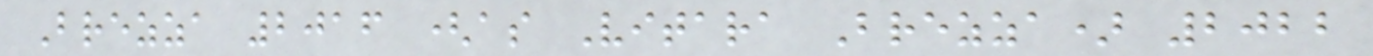Brezza 2016 (as Vitara Brezza) 2022
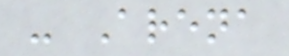- Arena
